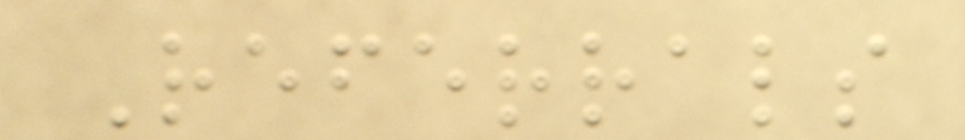Referrals
